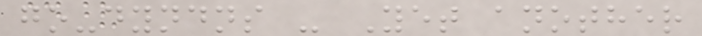go-dyndns - Yet another
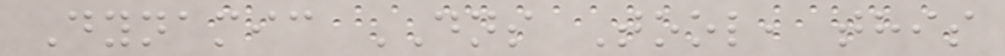Dynamic DNS Tool, this
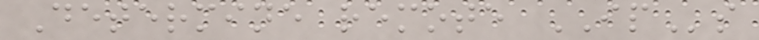Determine remote IPs
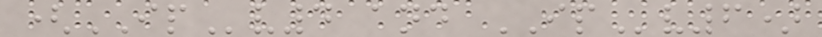(IPv4 and IPv6)
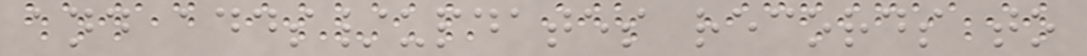and adds/updates records to
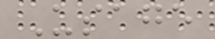Usage
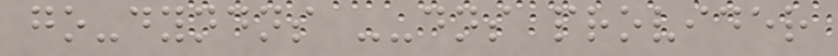go-dyndns --dns provider
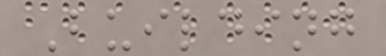Building
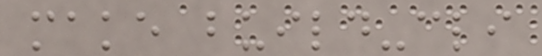make build-cli
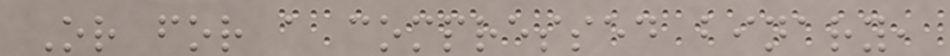Or for a compressed binary,
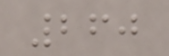260
